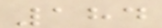184
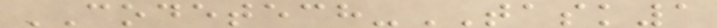CODETECH-TASK1
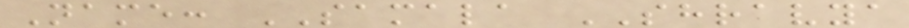Name: SAMALA SHRAVYA
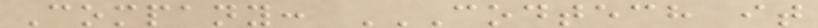Company: CODTECH IT
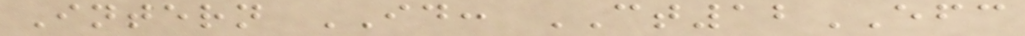Intern ID: CT12EFC
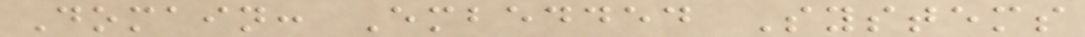Domain: Embedded Systems
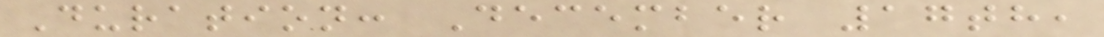Duration: December 17th,
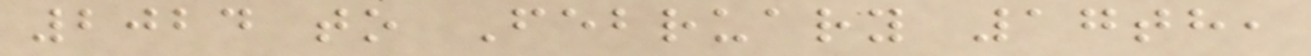2024 to February 17th,
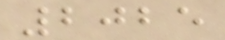2025
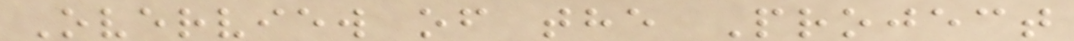Overview of the Project
